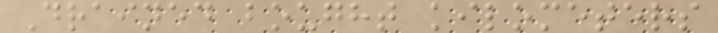Drained bought kilometers
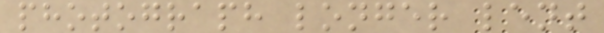photograph longer lent
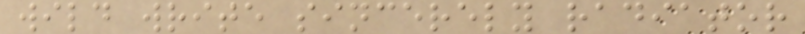wild write sincerely radiator
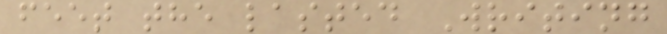feet the lasted Writing
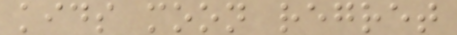kids moon regret
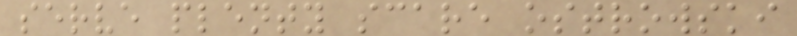serve plenty scare ostrowski
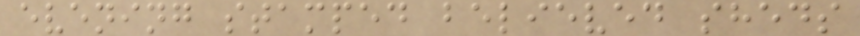evening stamped believed sheds
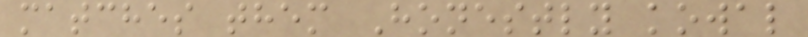matches them Honestly kowal
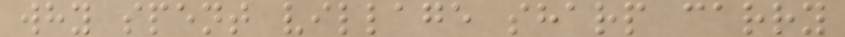why spent village sharp carry
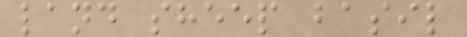land sheep basil
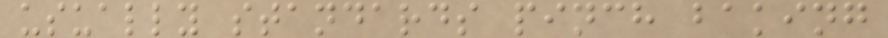usually standards pinch baking
